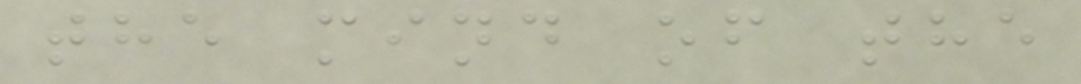the mind of the
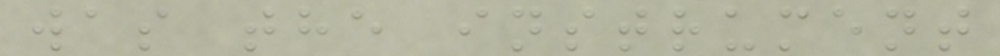was the instrument
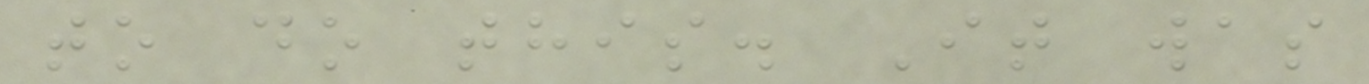to do this. It was
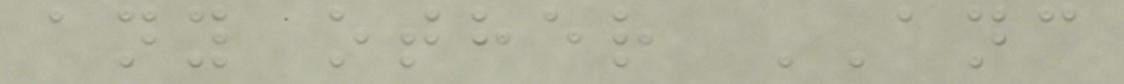any other ANC
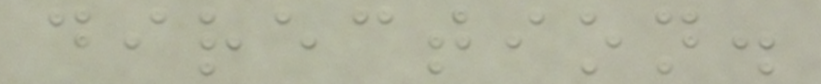direction.
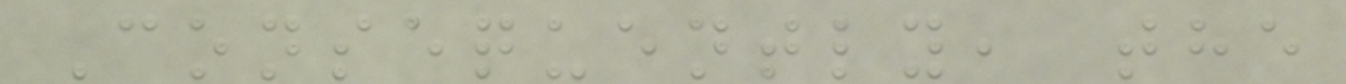Consequently, the
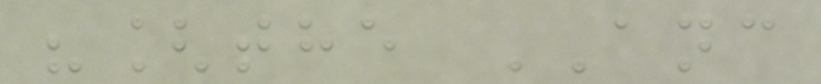"[the ANC
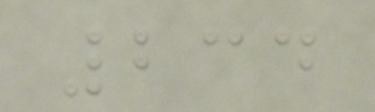234
